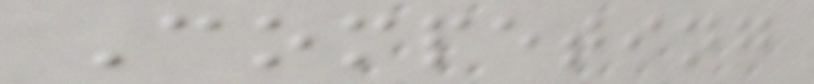Competing
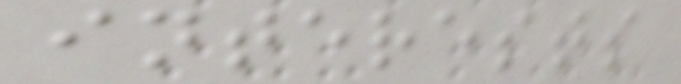interests
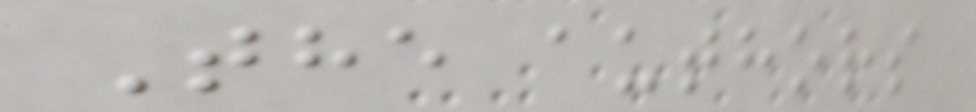The authors
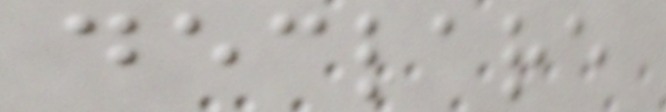declare
